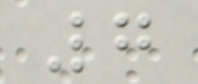7
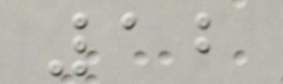12
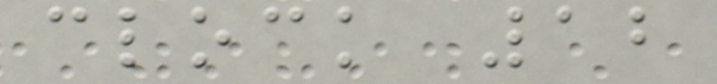clock 12
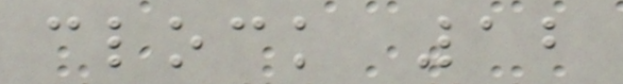clock 12
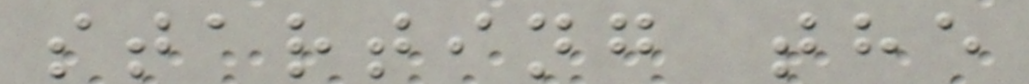starting the
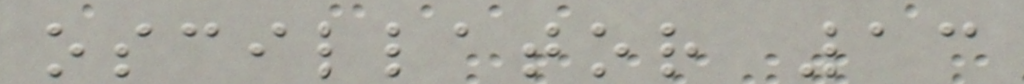oscillator 13
